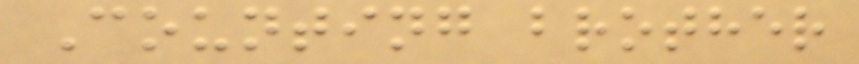Counting brother
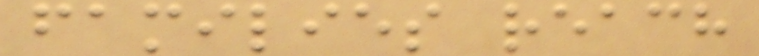families reach
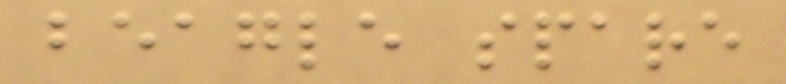beagle spare
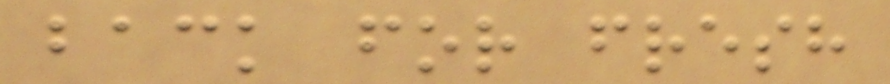back for fresh
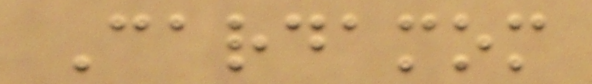Cardamom
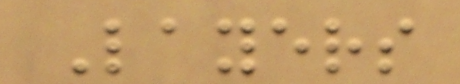Layers
